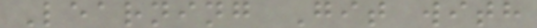Learning Git with
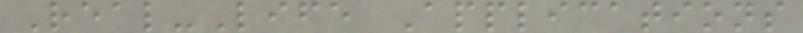Real-Life Applications
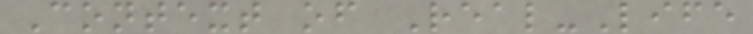Context of Real-Life
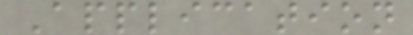Application
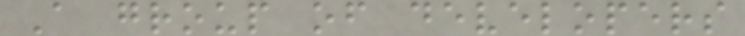A group of developers
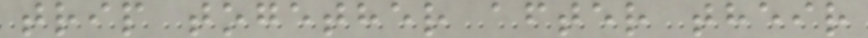trip together after their
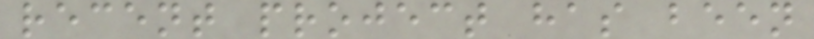recent project has been
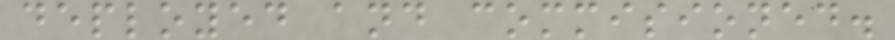deployed and commisioned.
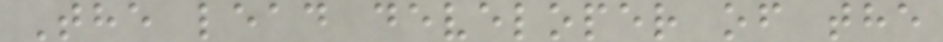The lead developer of the
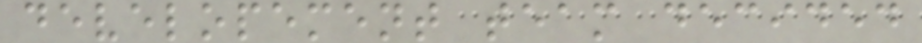developement team decided
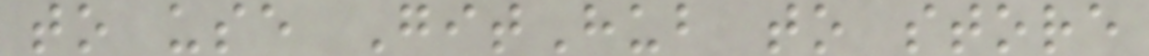to use GitHub to store
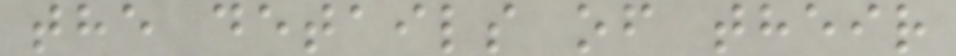the details of their
